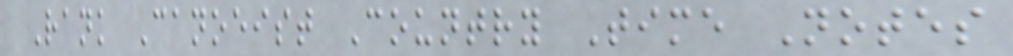Rank Canoeist Country Time Notes
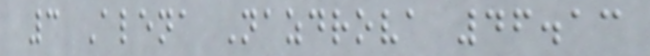3 Alena Nazdrova 46.13
